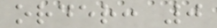order: 0
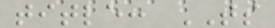title: TS
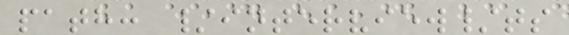path: /interview/ts
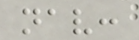nav:
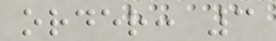order: 3
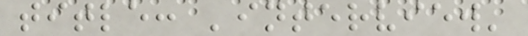title: 'interview'
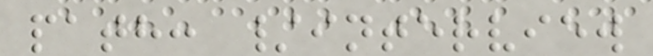path: /interview
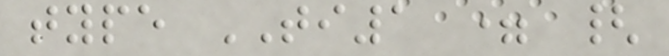type TI1 = {
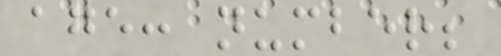age: number;
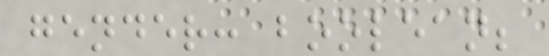gender: boolean;
